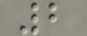2
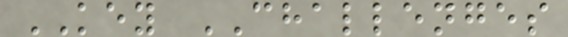KEY CHALLENGES
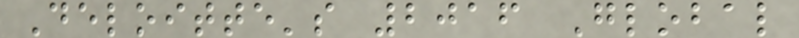Deloitte's 2016 Global
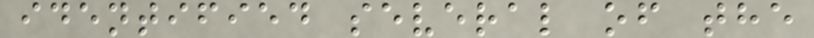identified several of the
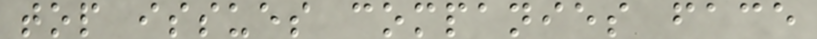top issues companies face
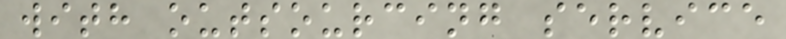with outsourcing service
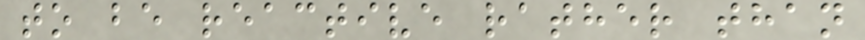to be reactive rather than
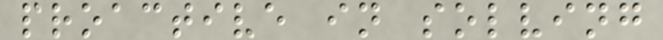proactive in solving
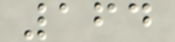164
